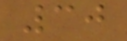30
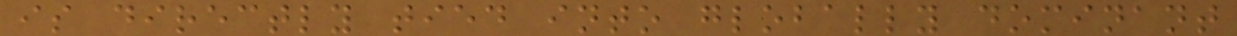is directly tied into globally dominant
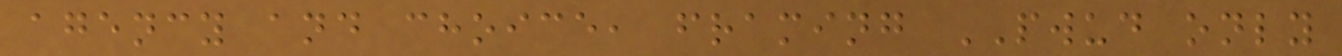agency and choice, framing PWUD only
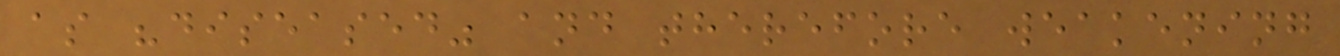as "diseased" and therefore weakening
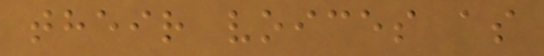their voices as
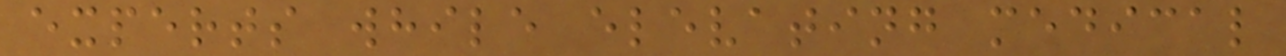experts while elevating medical
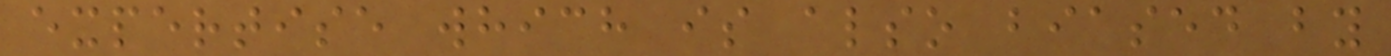expertise which is also biased by
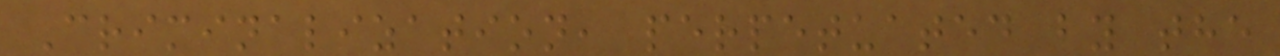Criminalization, perpetuated by the
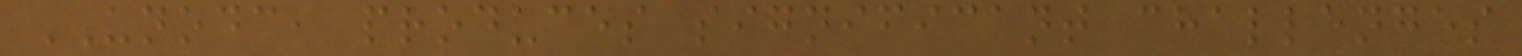UNODC, produces significant challenges
